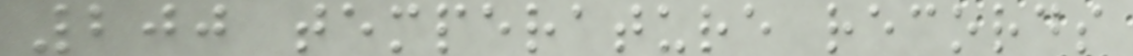200 temperature records
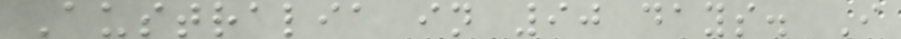Australia in 90 days. I
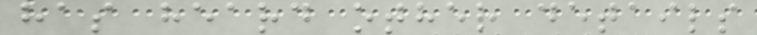has heard other details
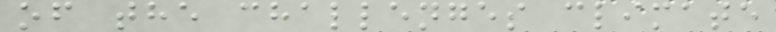of the challenges climate
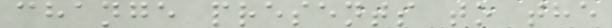change presents to the
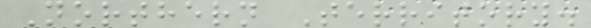Northern Territory.
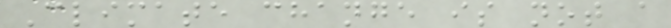Climate change is not a
